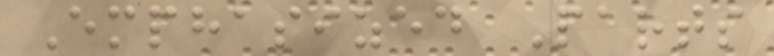Emphasized Parts
